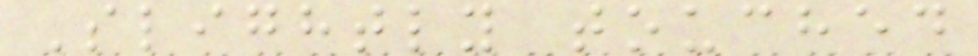Slightly touched
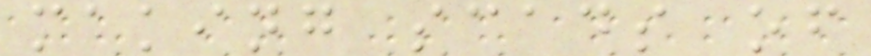making scads of
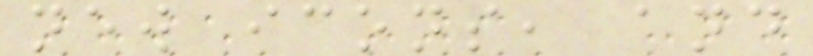new icons, and
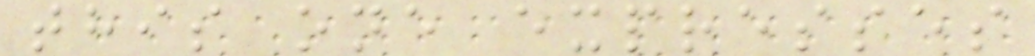this one expresses
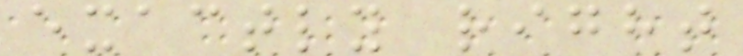exactly right
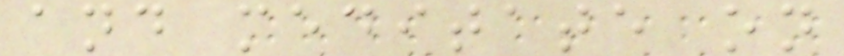and meditate on
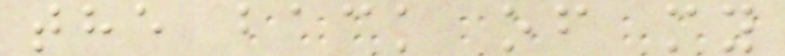the back of my
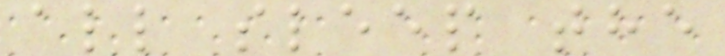all sleep the
